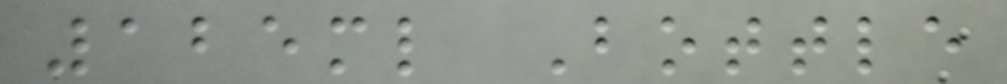125ml Bottle
